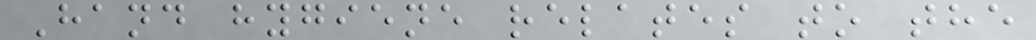Hand hygiene relates to the
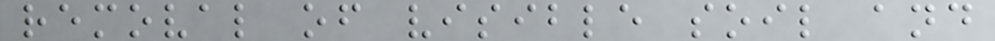removal of visible soil and
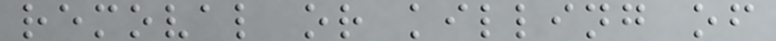removal or killing of
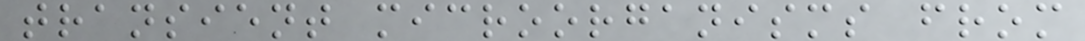transient microorganisms from
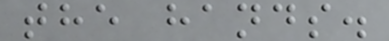the hands.
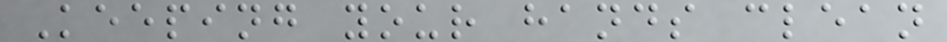Keeping your hands clean
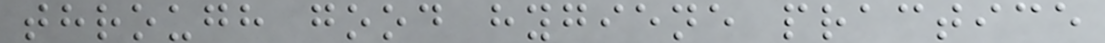through good hygiene practice
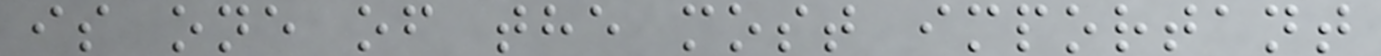is one of the most important
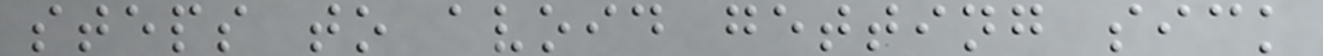steps to avoid getting sick
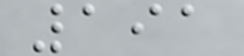191
